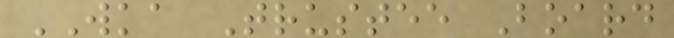WKA Trustee Board
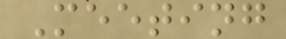Meeting
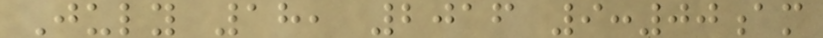July 18, 2016 9:00am
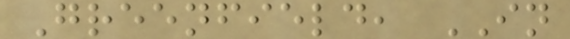Greenfield, IN
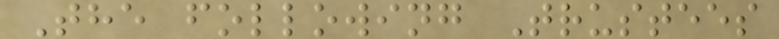The following Trustees
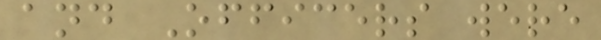and Officers were
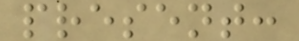present:
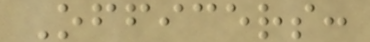Officers:
